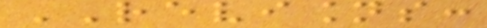REVISIONS:
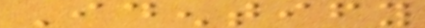Identify
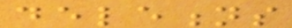deletions
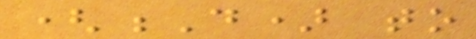(D) to
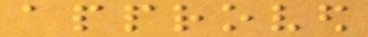approved
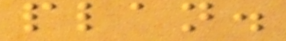plan.
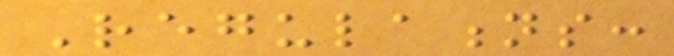Regulations:
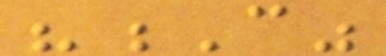"C"
